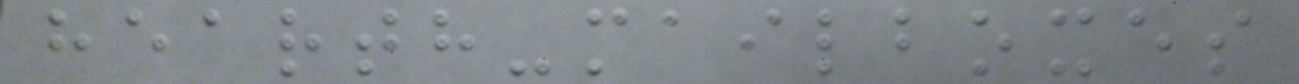hearth-mailboxes
